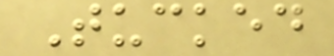Tucked
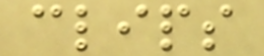clips
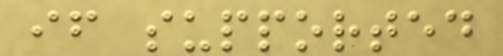if supported
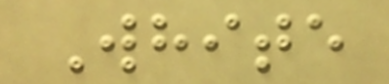White
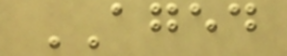AGED
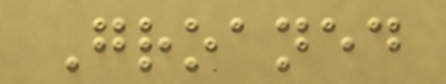Groaned
